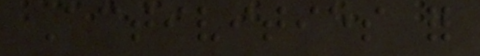Activities for
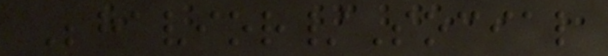Behavior/Social
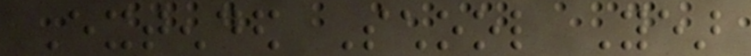Extended School Year
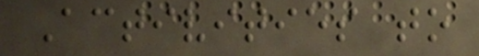Activities to
